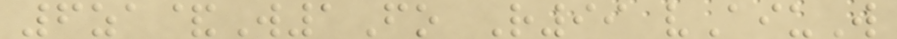6za&W1Fo R99 vAiuW
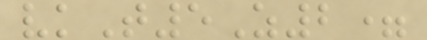vkT5Z2=
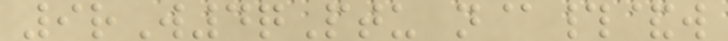9rW4qPtu n@#&w
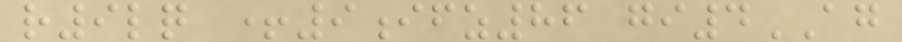r9lq +9ifz86 gi4AG
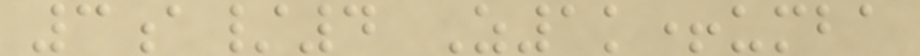3a/4 Z1k+umba
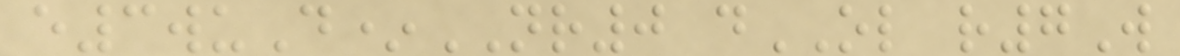e3wuD*NR0 dOL r7W
